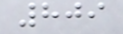809
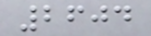2604
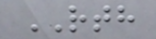RTH
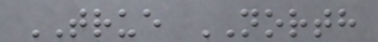TRUE NORTH
